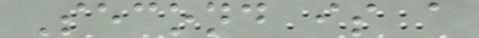Second is a
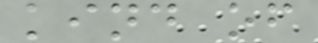kind of
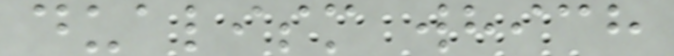dualism which
